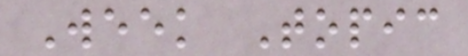Week Topic
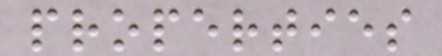properties
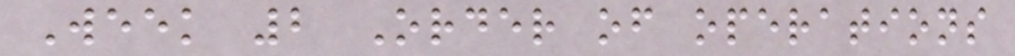Week 2 Order of operations
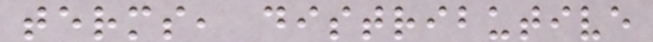terms, distributive
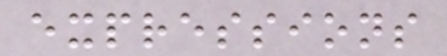expressions
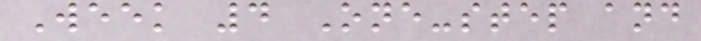Week 4 One-step and
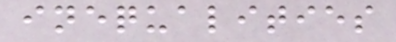inequalities
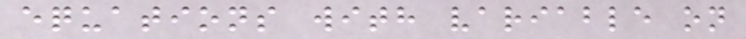equations with variable on
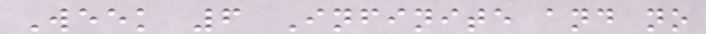Week 6 Infinite and no
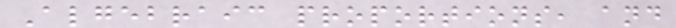Algebraic proportions, and
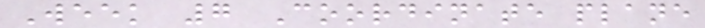Week 7 Coordinate plane
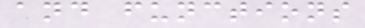and functions
